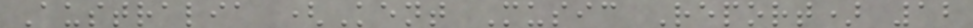Australia (Kent Music Report) 12
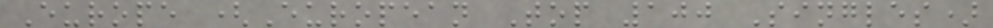Europe (European Top 100 Singles)
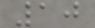10
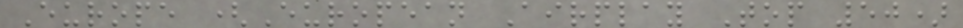Europe (European Airplay Top 50)
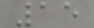15
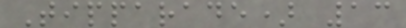Tipparade) 13
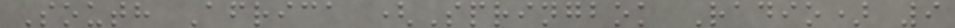South Africa (Springbok Radio) 9
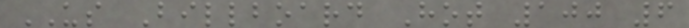US Billboard Hot 100 6
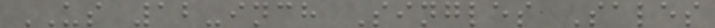US 12-inch Singles Sales
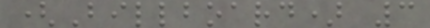(Billboard) 3
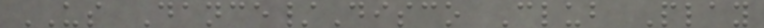US Dance/Disco Club Play
